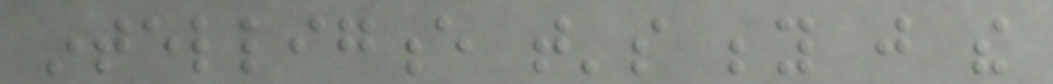intelligence that's beyond just the
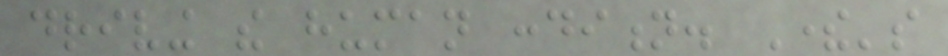driving the human condition. There's
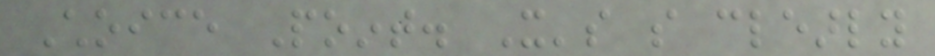Choice Point. It's so clearly
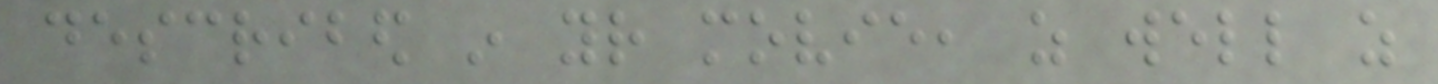described in your movie, as well as
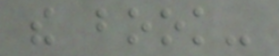the book-
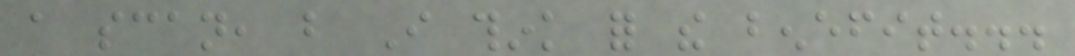a scan, but I think for the benefit...
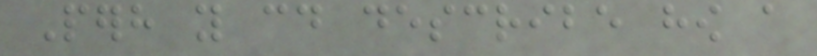Perhaps you could describe how a
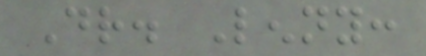Dr. Lenny:
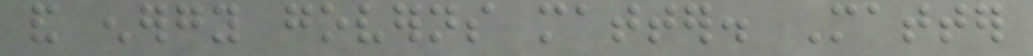and energy governs matter. Matter
